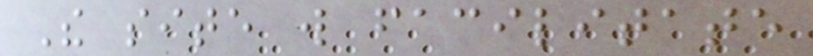The site will facilitate
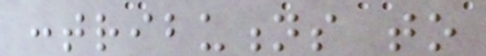contributions to
